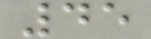45
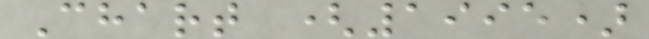Chart (1995)
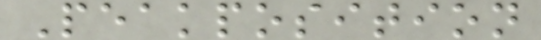Peakposition
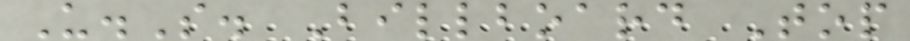U.S. Billboard Top
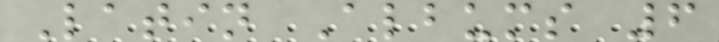Latin Albums 6
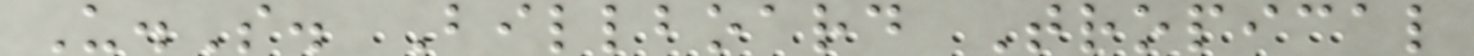U.S. Billboard Tropical
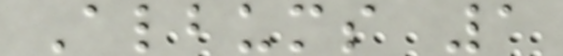Albums 1
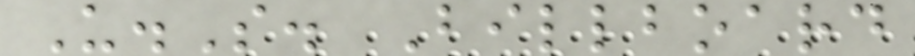U.S. Billboard
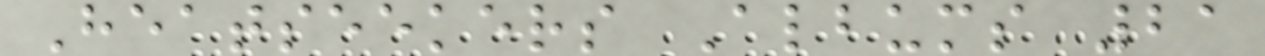Heatseekers Albums 21
